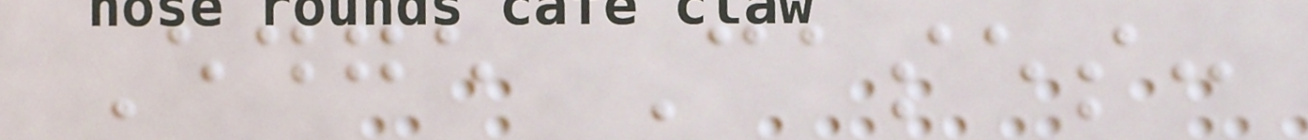Edge Cases:
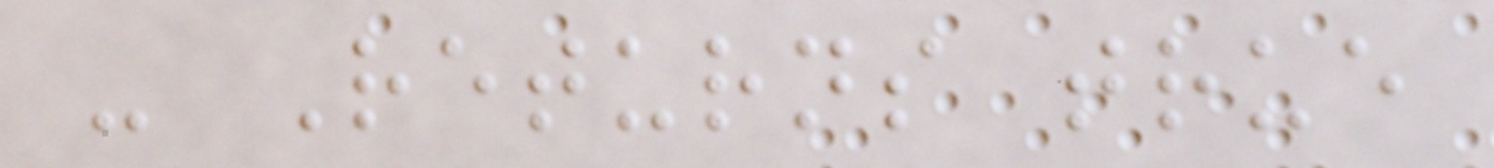- Returns true
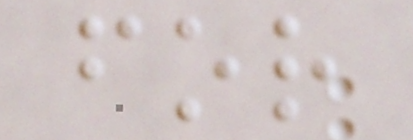for
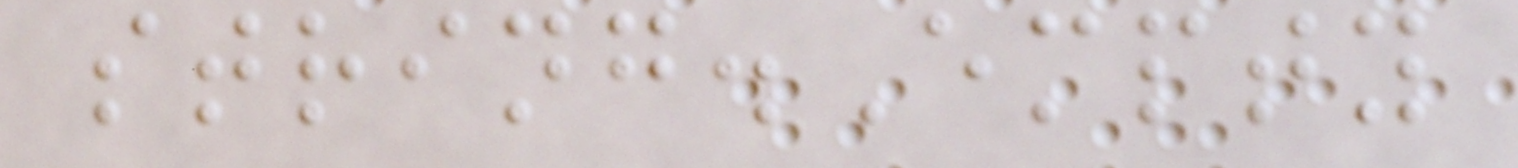string.Empty
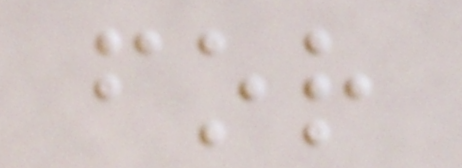for
